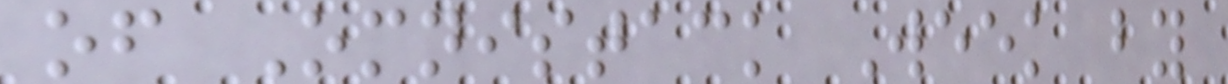of Omnistack Week by
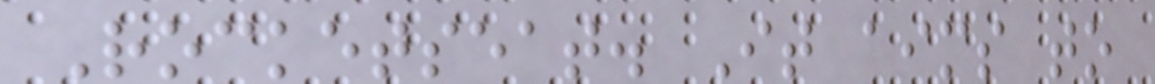Rocketseat. It aims to
